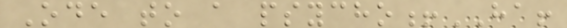Ode to a psycho!HA!
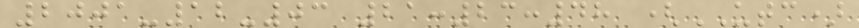2001-12-03 21:23:48 (UTC)
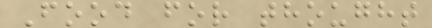Food for thought
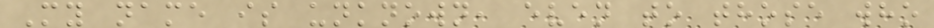My name is unknown, even to those who
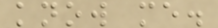know me.
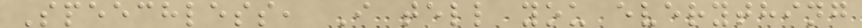Speechless, I tell you everything
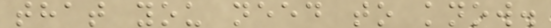that you need to know.
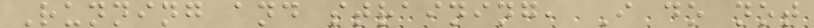Running and straining, I do not
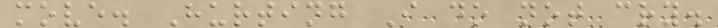move. Hurting I do not cry.
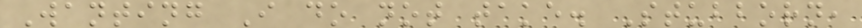Wanting I do not take. Stubborn,
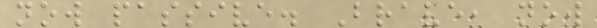now passive. Brave, now
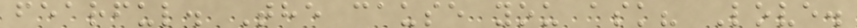fearful. The cause you ask? Love.
